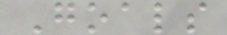Goals
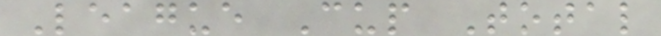League Cup Total
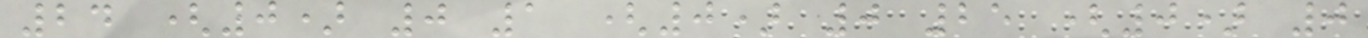24 (0) 0 1 (0) 0 25 (0) 0
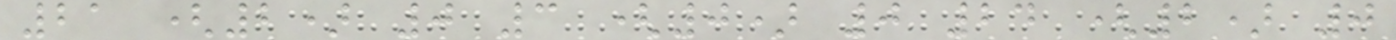21 (2) 0 3 (0) 0 24 (2) 0
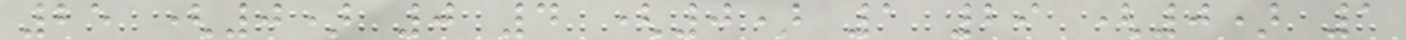25 (0) 0 4 (0) 1 29 (0) 1
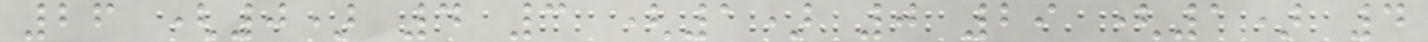26 (0) 4 3 (1) 0 29 (1) 4
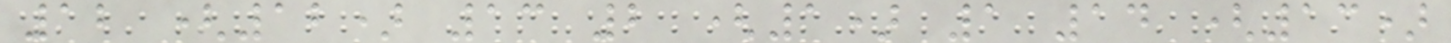12 (12) 13 2 (1) 1 14 (13)
